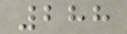288
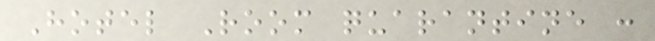Hotel Room quarantine :
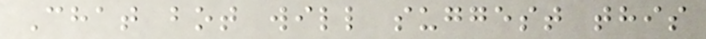Chat bot will suggest this
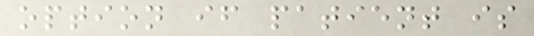option if patient is
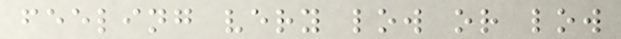feeling very low or low
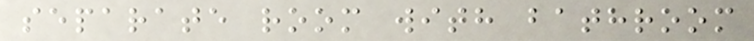separate room with bathroom
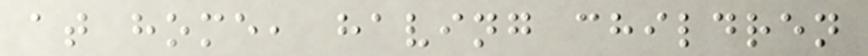at home, having children
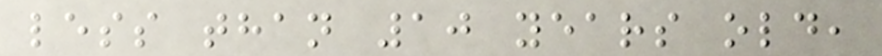less than 10 years old,
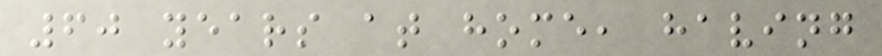60 years at home, having
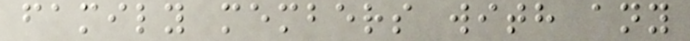family members with any
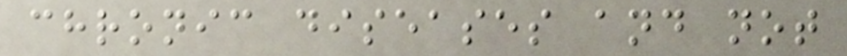chronic diseases and not
